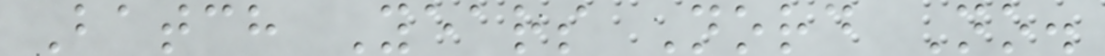Batch Years Nord No.
